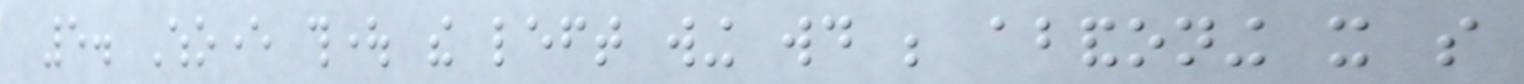5. Whoever thought the left wing would be abandoning it so
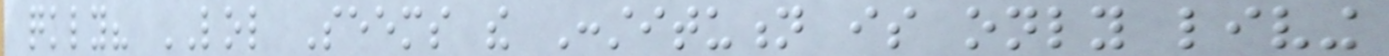quickly? LOL Seems the Constitution is only living
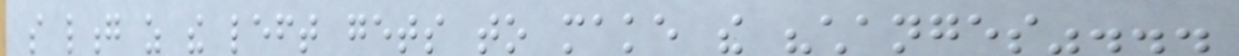so long as the left gets to make the "changes"...
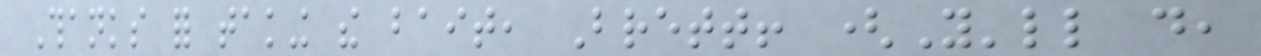Thanks for taking the bait, Brett! (You'll do,
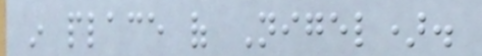in place of Nigel).
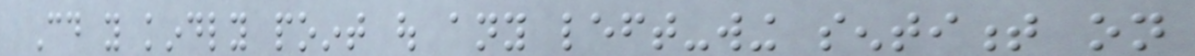Could you kindly point out any left-wing sentiment on
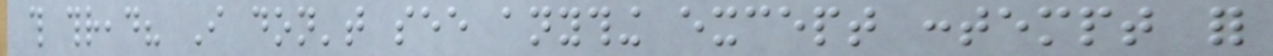this thread? I don't see anything except contempt for
